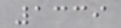1339
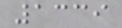1339
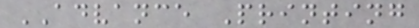ADVANCE Printing
